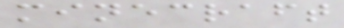minecraft
